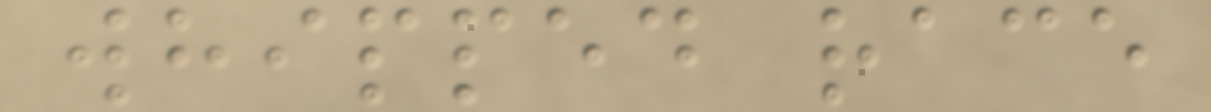whipped race
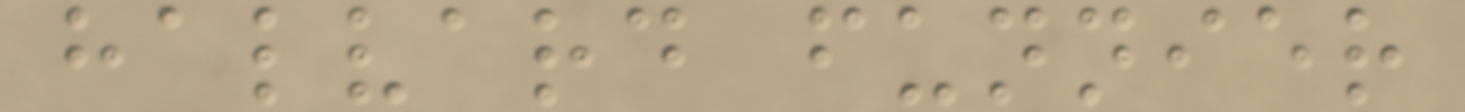halvard funnier
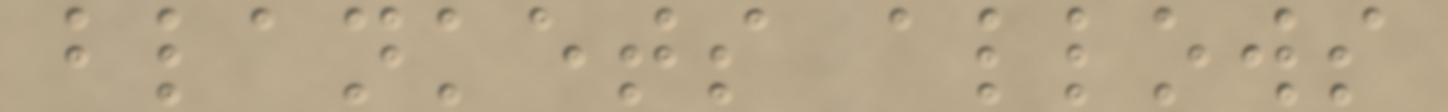blankets allows
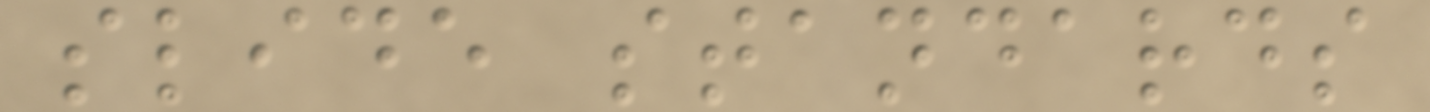slide standards
